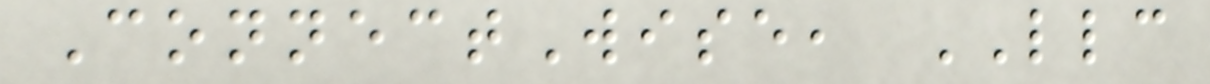ConnectWise, LLC
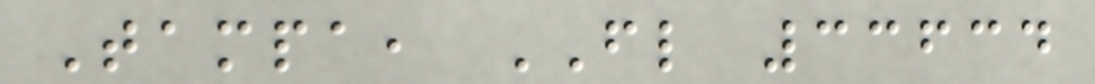Tampa, FL 33634
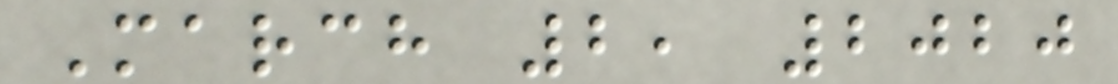March 2, 2020
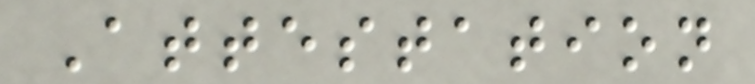Attestation
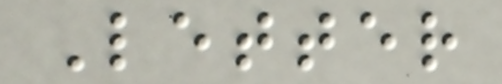Letter
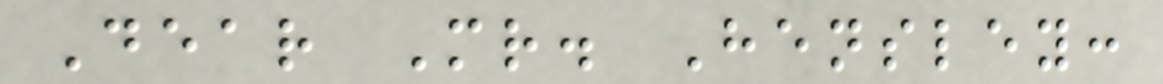Dear Mr. Hensley:
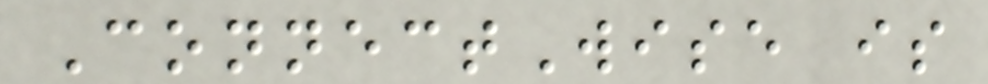ConnectWise is
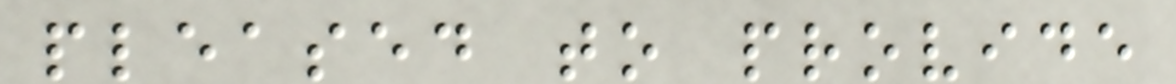pleased to provide
